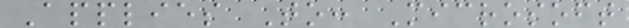Applies To: Microsoft
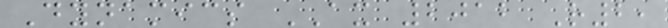Dynamics AX 2012 R2,
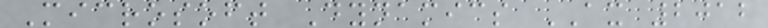Microsoft Dynamics AX 2012
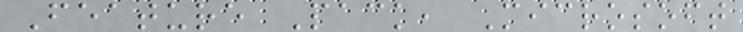Feature Pack, Microsoft
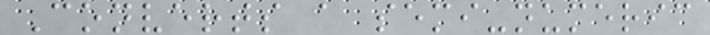Converts a semi-numeric
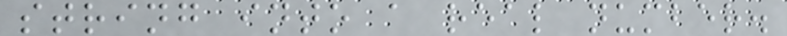string into a real number.
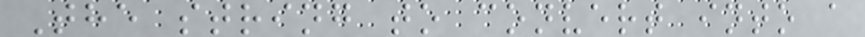The string to convert into a
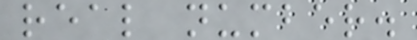real number.
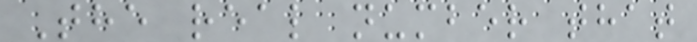The real number that
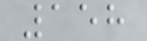158
